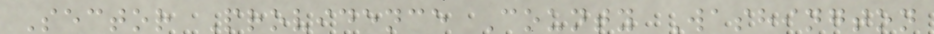Sector Providence County Washington
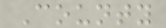County
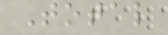Total
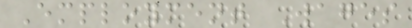Employment Wages
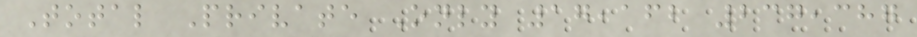Total Private Only 17,162 237,387
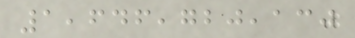1,646,720,130
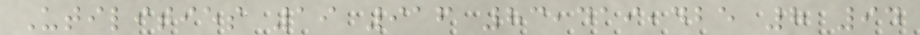Utilities 19 916 83,419,425 8 94
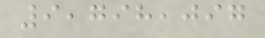9,798,097
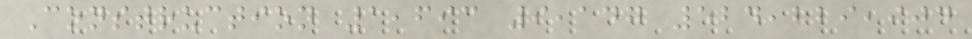Construction 1,693 9,147 524,229,904
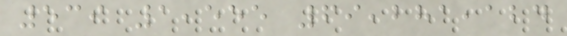539 1,555 69,281,124
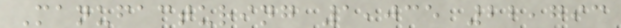Manufacturing 1,035 22,793
